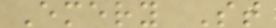Emery St
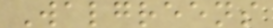Walgreens
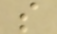s
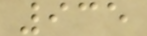935
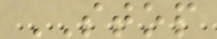STOP
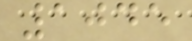1045
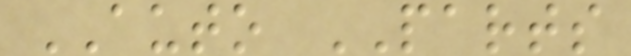AUTO PARTS
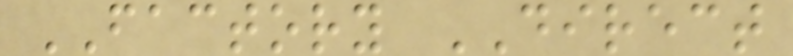FACTORY DIRECT
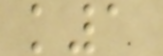k1
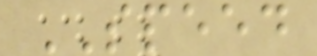SPEED
